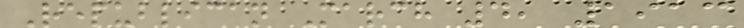Republican March 4, 1913
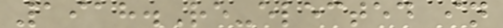1918.Re-elected in
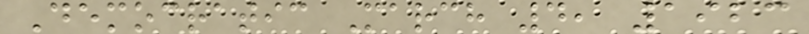Democratic March 4, 1923
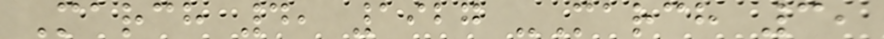March 4, 1927 -March 3,
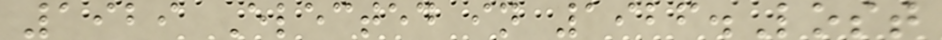1929 Elected in 1926.Lost
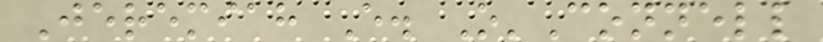Jeremiah E. O'Connell
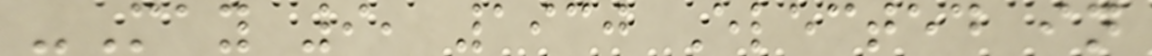-May 9, 1930 Elected in
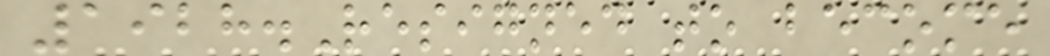1928.Resigned to become
